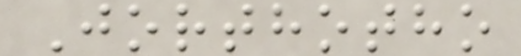Jorthotho
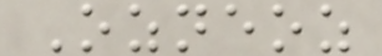Ozneoz
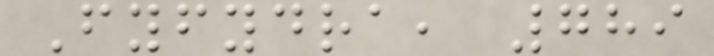Fyfydra, 789
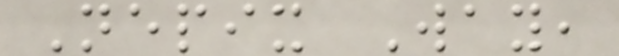Nepix Way,
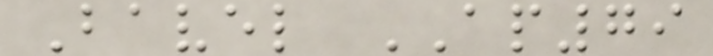Bavel AP79
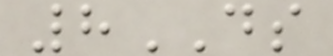8DS
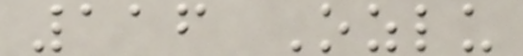116 Ozlu
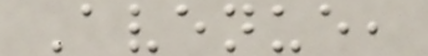Avenue,
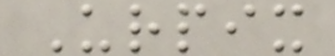Urpix
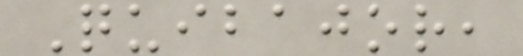Quibajor,
